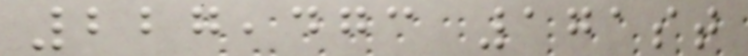227,473 171st
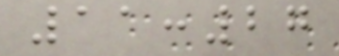11:27
